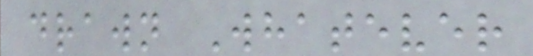drawn Whatever
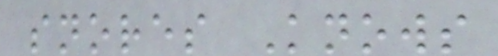snores Knows
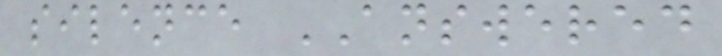silence ANSWERED
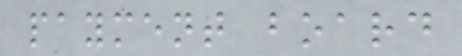payment board
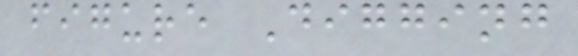figure Digging
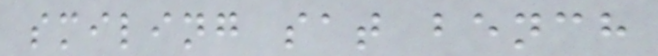smiling sat bench
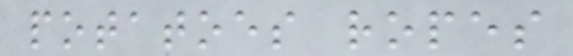potatoes ropes
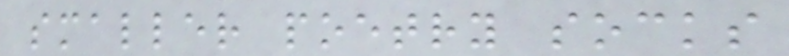smaller poetry socks
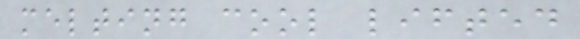melting cool lifted
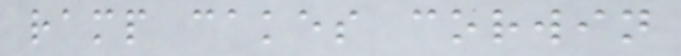ramp cakes corwin
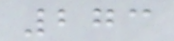273
